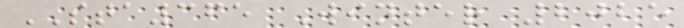STA365 Winter 2025
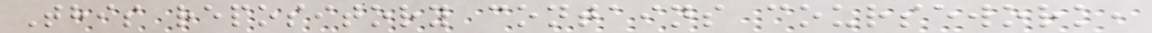This repository contains coursework,
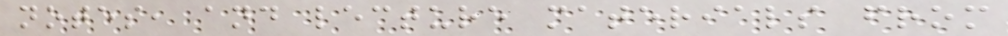notes, and lecture materials from
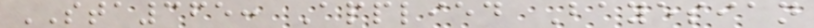STA365: Applied Bayesian
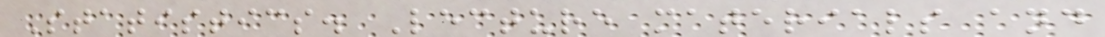Statistics. Lecture materials and
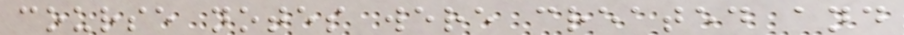course notes were created and
